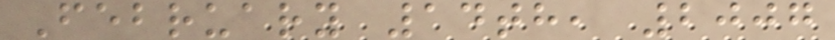February 14th, 2007
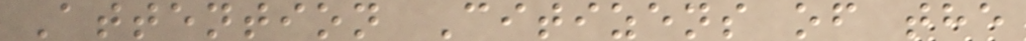Attention Citizens of the
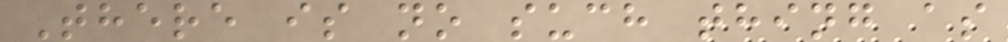There is no such thing as
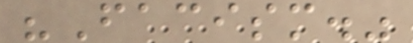"Facism."
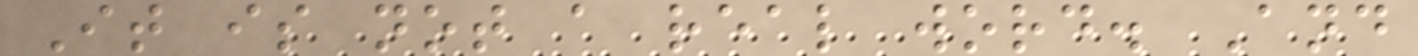It is not a real word. And
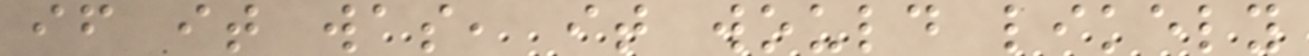if it was, it would likely
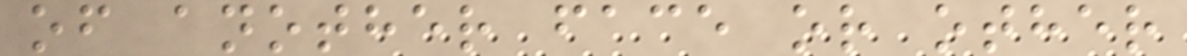of another face or other
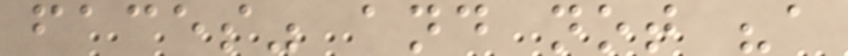faces" and not "a
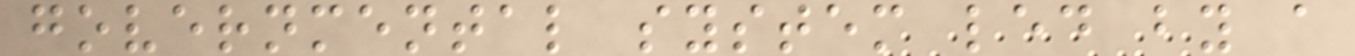governmental system led by a
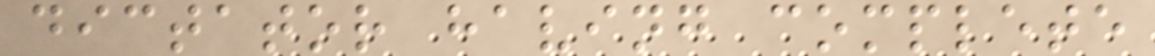dictator having complete
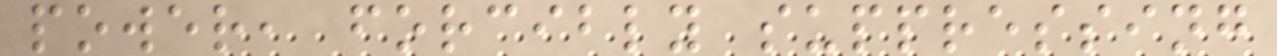power, forcibly suppressing
